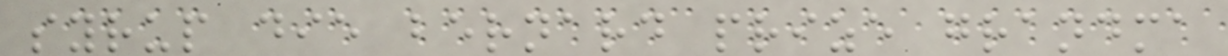syrup die bernard prize grandma
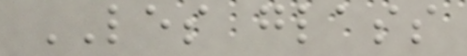LES glass
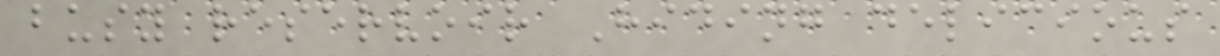busy reservoir Hiding delicious
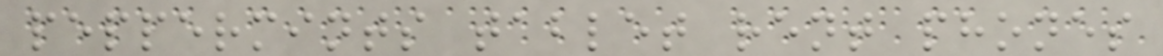peppermints tablet rent phones
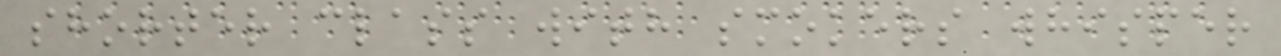shorter class with smokers whisper
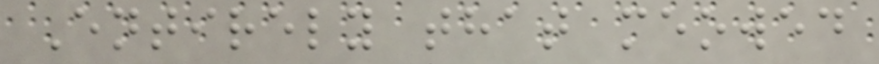Entirely that meowed
